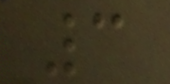3
